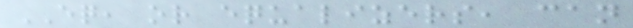EQ, or equalizers, can
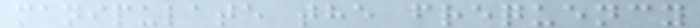manipulate the frequency
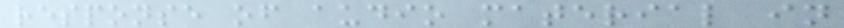response of audio material in
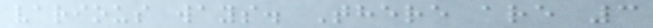various ways. There are 3
